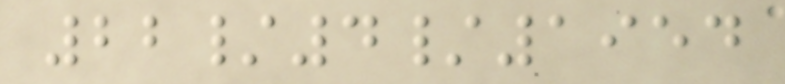22/4/1954
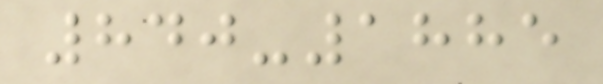840-1885
